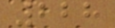228
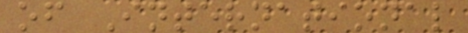of International
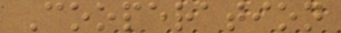Cooperation
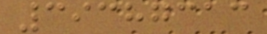39387313
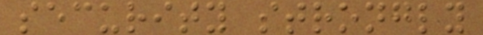security strongly
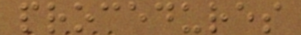procedures
